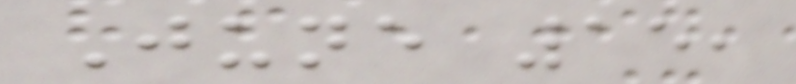June 15,
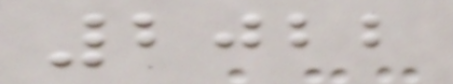2022
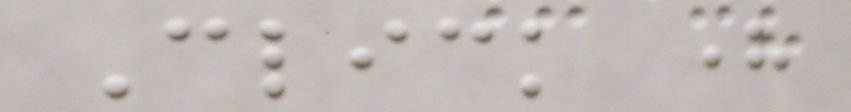Click here
